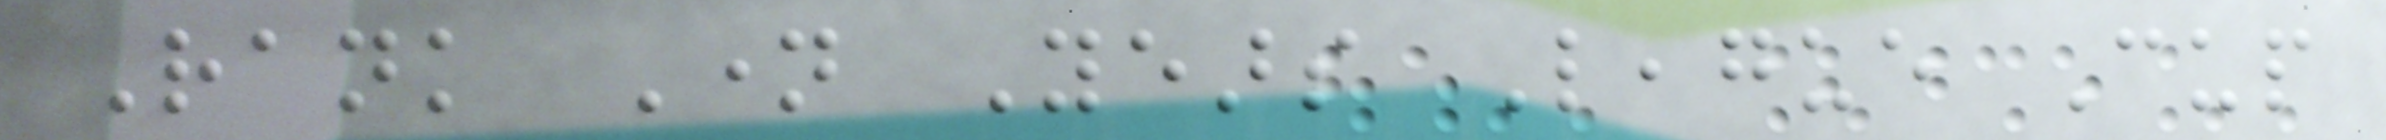Rank Name Years League Cup
